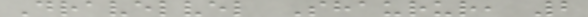Dravelvel Shaurur, 2
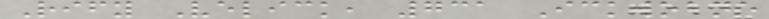Rify Velick, 731 Ickwobne
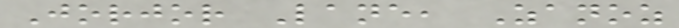Jorjor Lane, Zanoz
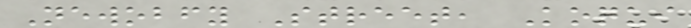Newobfy Street, Koqui
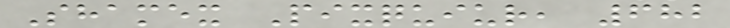Shamex Pixquiur, 682
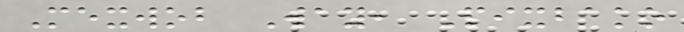Mexwob Way, Pixbako
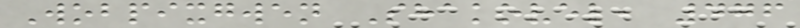Wobpixgwen Shakovel, 476
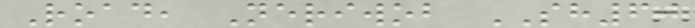Road, Neriwob SH60
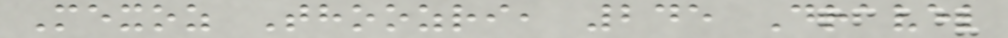Mexoz Thoozri, 245 Dravel
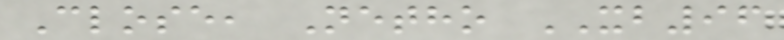Close, Netho XB96
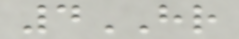4HR
